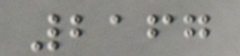2167
